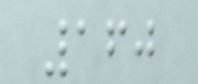160
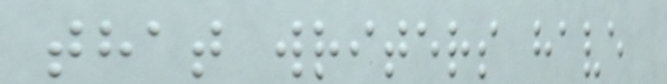that writers have
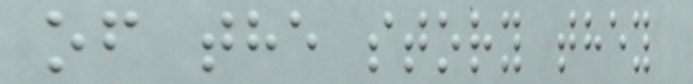of the story they
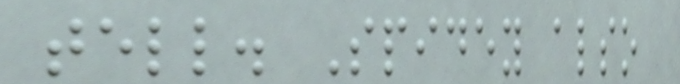tell. Spidey also
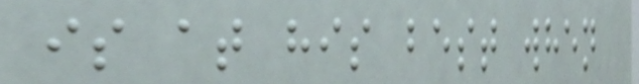is at his best when
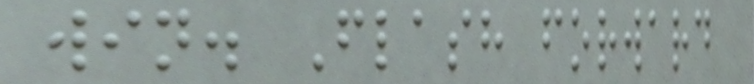win. Flash forward
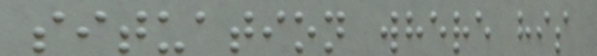situation where his
